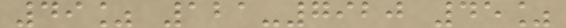49% 121-7920 45%
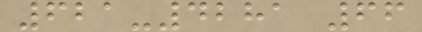621-4281 66
